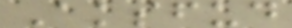Aksfud
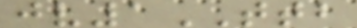jv1TTB
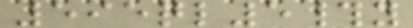595ql5#y
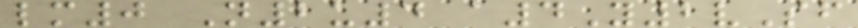lm0 N2u4 a4Y2vSf
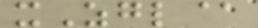xZgl@
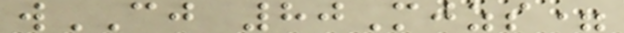wCJ 80Mjzs=
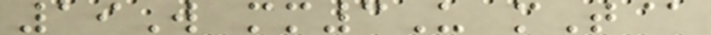19W mm3U mT@
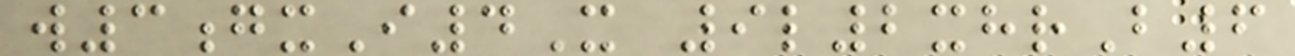w3gxI4X 9l2xhrB6
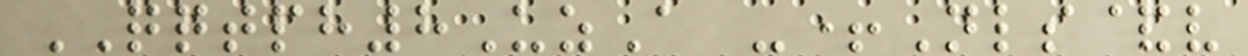QQTPH8UzA -+Nls&v
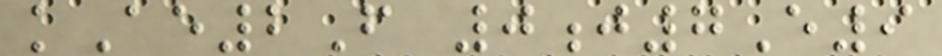kAe2F 0j7E9
